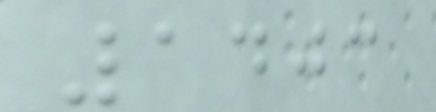1403
